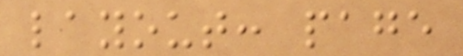layout: page
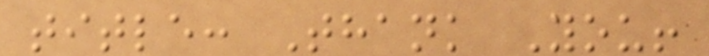title: Thank You!
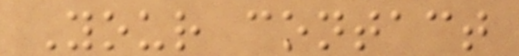Your contact
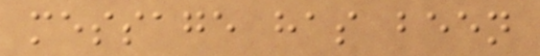message has been
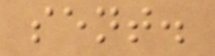sent.
